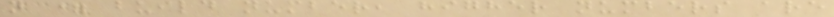n = build number, higher numbers are
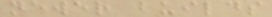newer builds
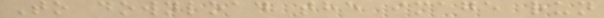To download the image run
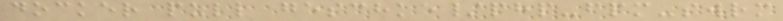docker pull geschke/php-fpm-swrm
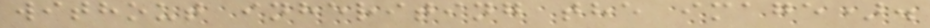without inheriting the image).
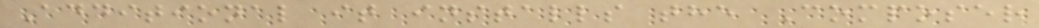Additional it installs the Composer
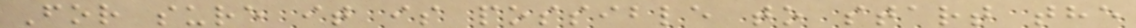For sure it is possible to start the
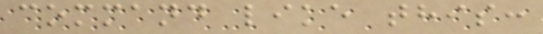command like this:
